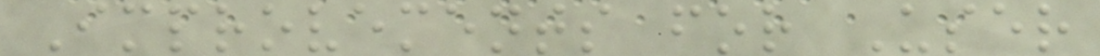Improvements for User
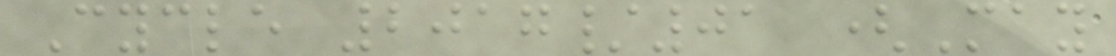Cycle 2017/01 (May
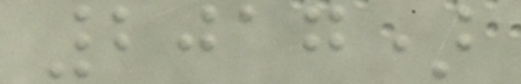2017)
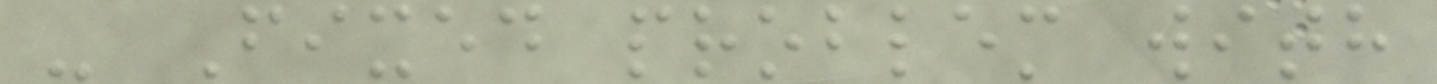- Fixed problem with
